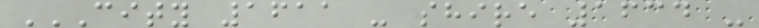CITY 1611 - SHIRE 1634 -
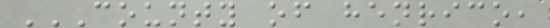COUNTY OF HENRICO,
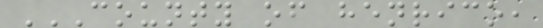COUNTY OF HENRICO,
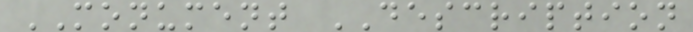MONUMENT DESCRIPTION
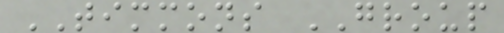TIMMONS GROUP
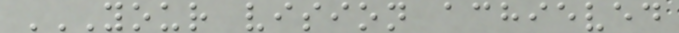YOUR VISION ACHIEVED
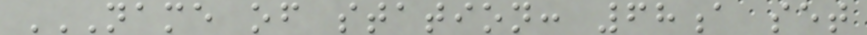NAME OF STATION: 68A SET
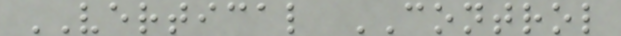VERTICAL CONTROL
